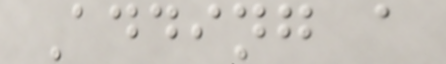Adding a
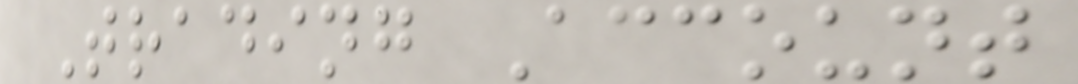Trading Account
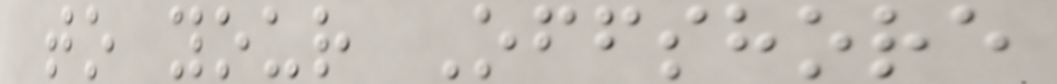to your Offshore
